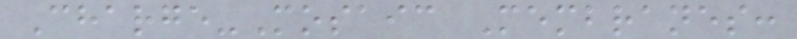Charge-Mosaic Membranes:
